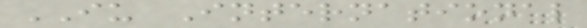IU International
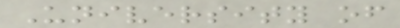University of
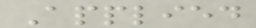Applied
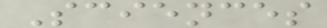Sciences
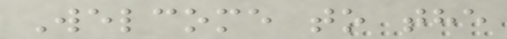Welcome to the
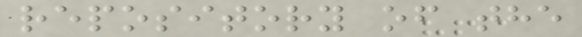repository of the
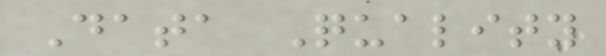Data Quality
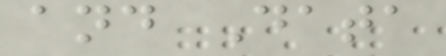and Data
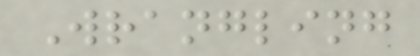Wrangling
